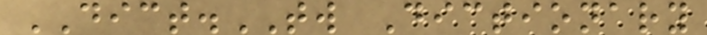DICT.TW Dictionary
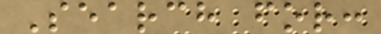Search for:
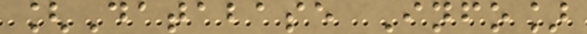[Database Info]
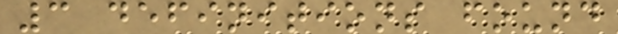3 definitions found
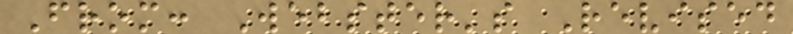From: Webster's Revised
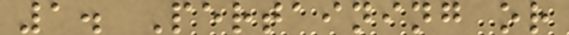1. Pertaining or
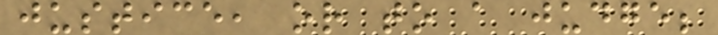justice, or to a judge;
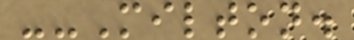--Milton.
